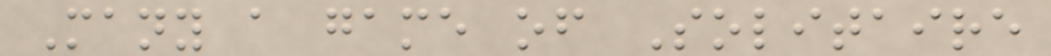Many a game of Solitaire
